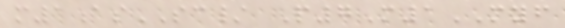m1asSC/ P7M1MYF
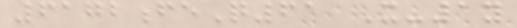6172feQ61 X-1y
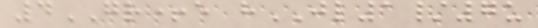4GR+e hJL1/7u
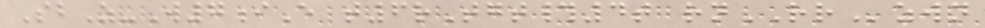SbZ-W7iE t6rTgt#4t rnRRzwn
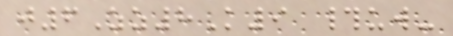j6Zz8K9 #uw-
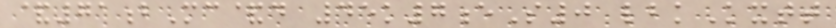&71bMc&d 45k7eS0 lbkKxtt
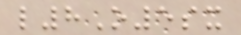l8O5sx
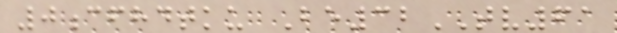0cfhdtku Be32TV61
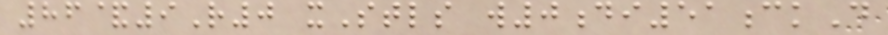86&9R0 xStls w0di51ckD
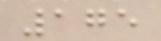175
